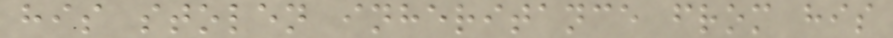his stolen inheritance from his
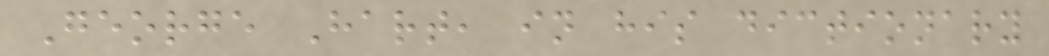George Hart, in his dictionary
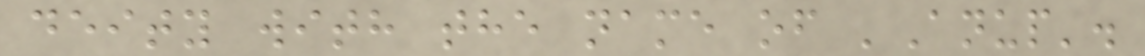deity with the name of 'Anup'.
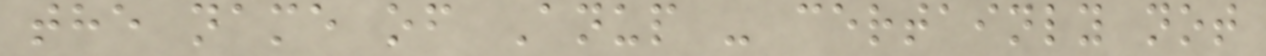the name of Anup - certainly not
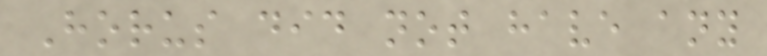Horus did not have any
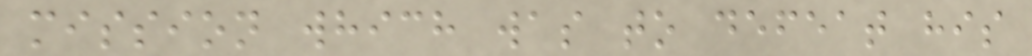mission which was to defeat his
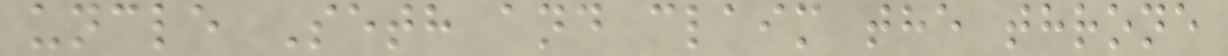uncle Seth and claim the throne
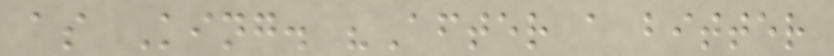as King. "After a bitter
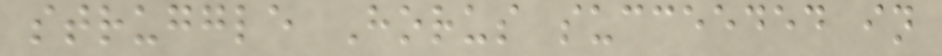struggle Horus succeeded in
